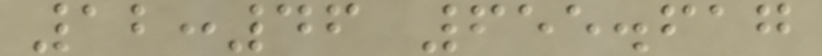12:46 655.617
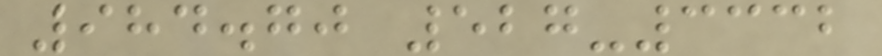984.70 527-3332
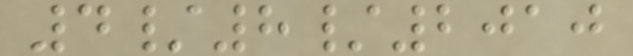4/8/2010
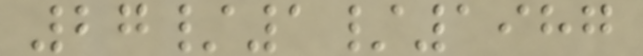27/1/1987
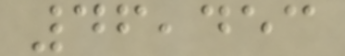46,453
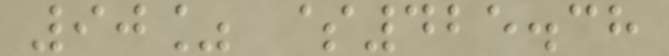90% $425.38
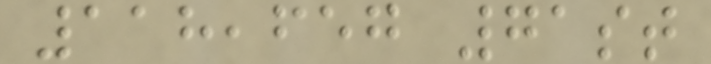118,657 71st
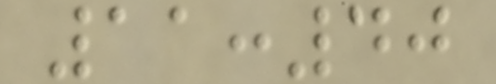11:40
